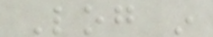Log in
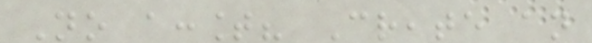No account? Create an
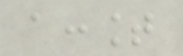account
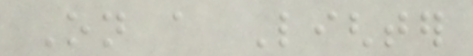On a Lighter
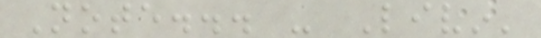Note... - Livin'
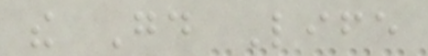the Good Life
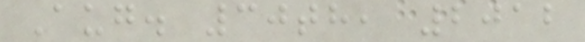Aug. 30th, 2012
